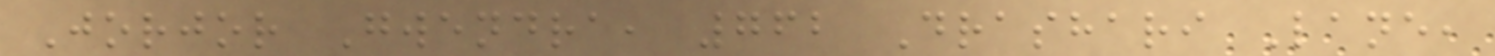Jorjor Gwendra, 762 Drashari Lane,
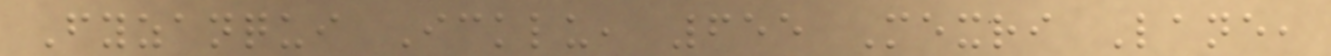Fyzanqui Icklu, 655 Mexri Lane,
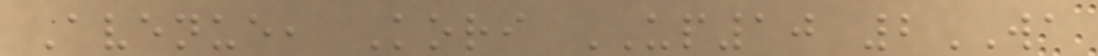Avenue, Kori UP10 2WA
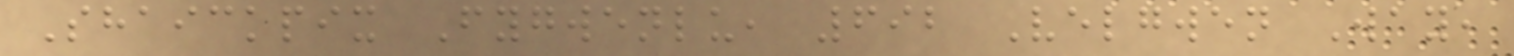Shaickpix Fygwenlu, 692 Velgwen Way,
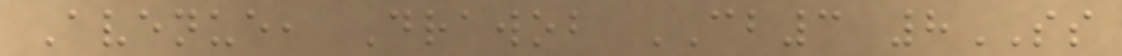Avenue, Drawob CB3 8SS
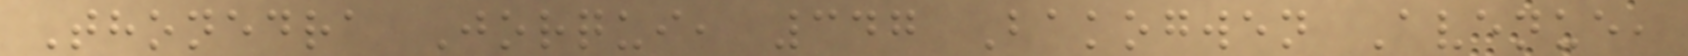Thonedra Jorqui, 347 Bakogwen Avenue,
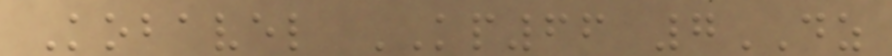Kobavel KP66 7DZ
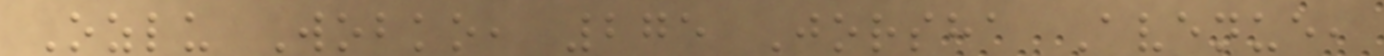Ozlu Wobko, 275 Jorsha Avenue,
